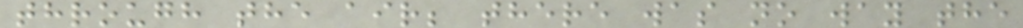through the air; there was no way the
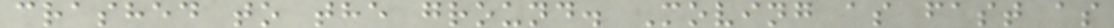crashed to the ground. Moving as fast as
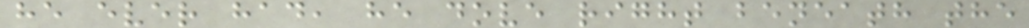he ever had, he dove right beneath the
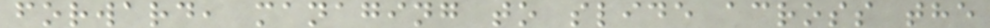forward, managing to slide across the
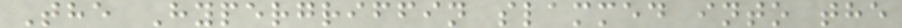The Hypergriffin slammed into the
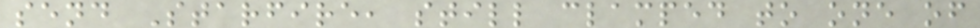send Starfire, still clamped to one of
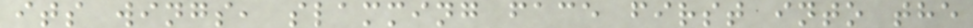its wings, slamming face first into the
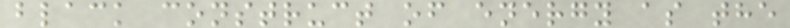black construct of energy as the
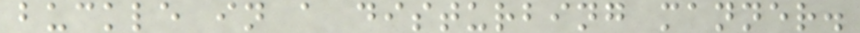buckle in a disturbing manner.
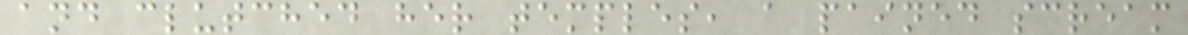and clutched her temples, a pained scream
